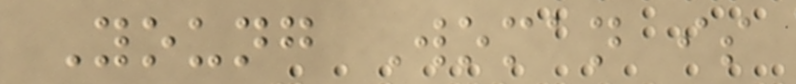Young Woman is
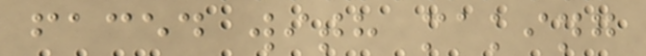faced with making
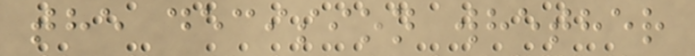the decision whether
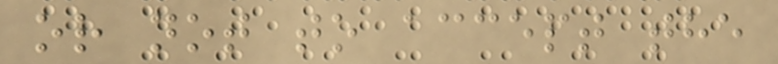or not to accept the
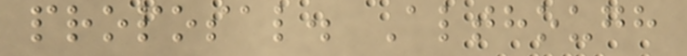proposal. Although
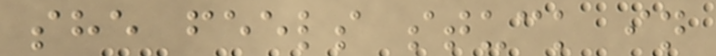she feels stuck in
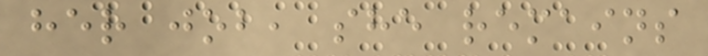her job, she remains
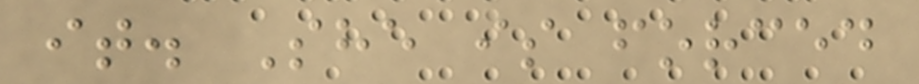it. She is forced
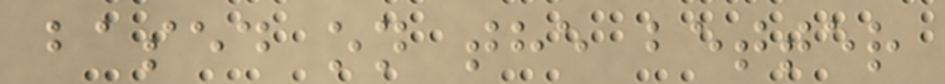based on the better
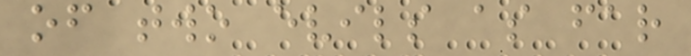of two evils as far
